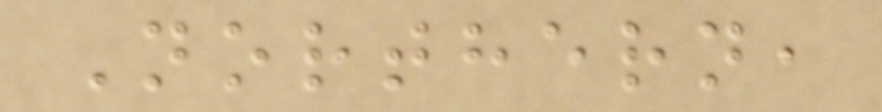Northern,
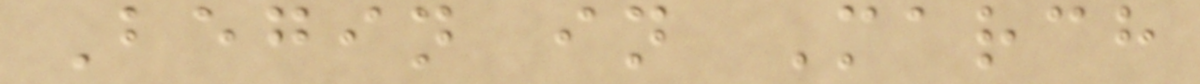Begin in March
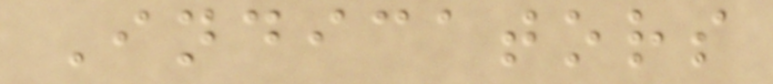Indicators
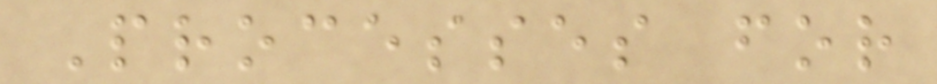Processes for
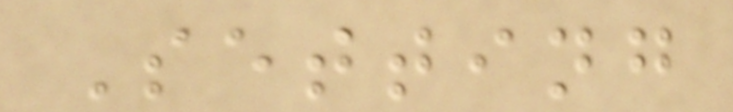Setting
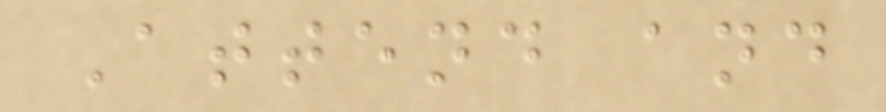Attend and
